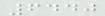6440
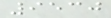9530
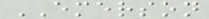EMERSON
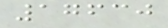17630
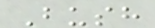Bush
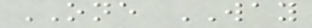ONE WAY
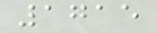1715
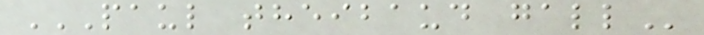PAUL THEIBAUD GALL
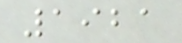1921
